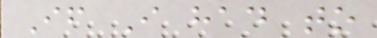If I had to
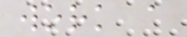work a
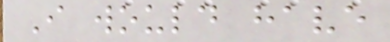I would have
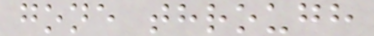gone through
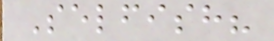Selfish?
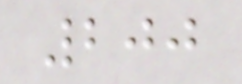200
